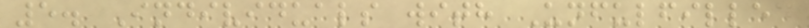5. Individuals with Unfulfilled
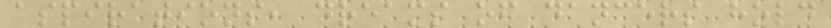aspirations, dreams of dancers hold
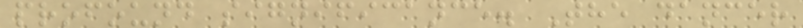profound significance. The dancer
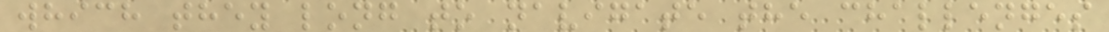which they long to navigate the challenges
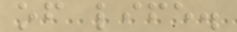of life.
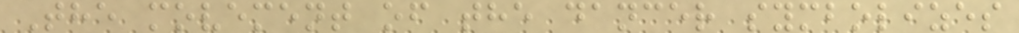The movement of the dancer symbolizes
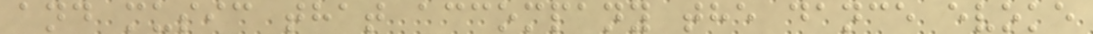and music that accompany the dance evoke
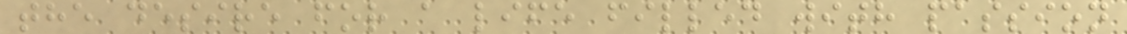the desire for a life filled with passion
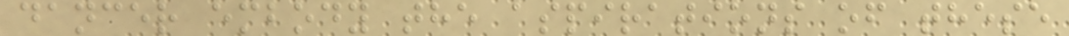dancer embody the aspirations of these
